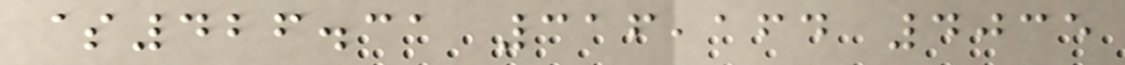$426.31 316,164 4035
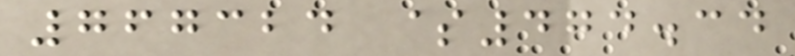767324 $474.34
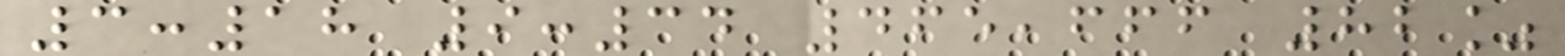3:18 9:34 465,666 82%
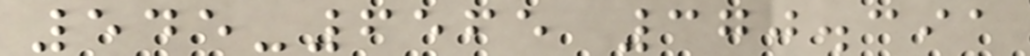545-6565 370.391
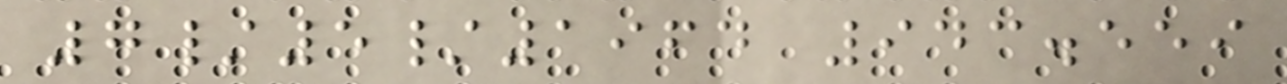7/5/1964 943.559
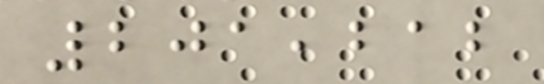201,212
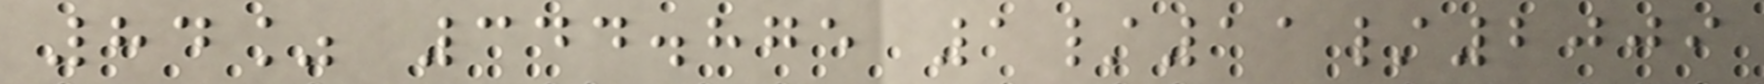84% 344.875 1/11/2009
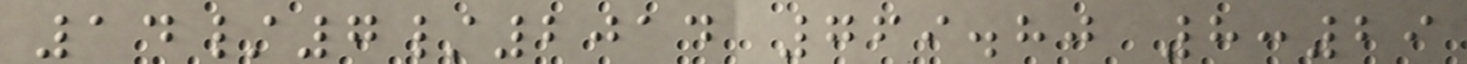14/7/2014 769.80 8:29
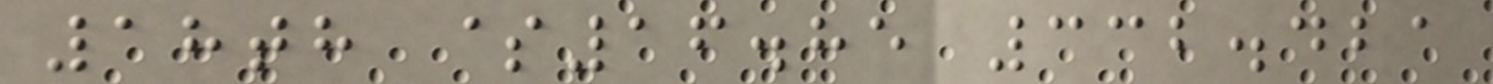18th $16.85 332.421
